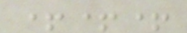+++
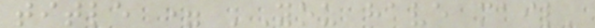title = 'You have mail'
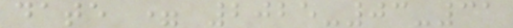date = 2025-03-31
